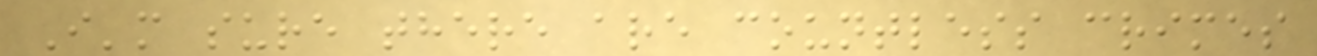I'm sure there are countless crimes
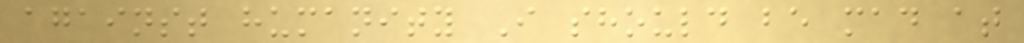against humanity I should be mad at
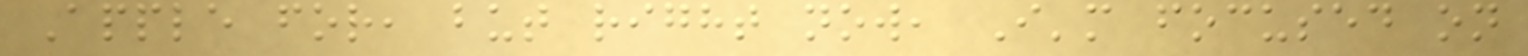Apple for, but right now, I'm focused on
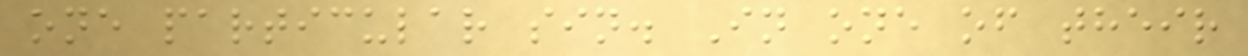one particular sin. In one of their
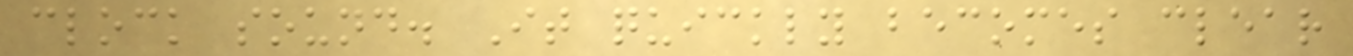clock sound. It quickly becomes clear
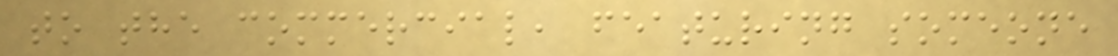to the commercial, featuring someone
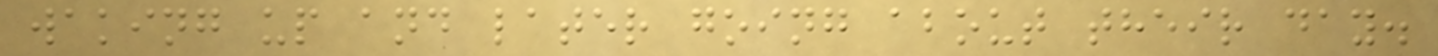waking up and later going about their day.
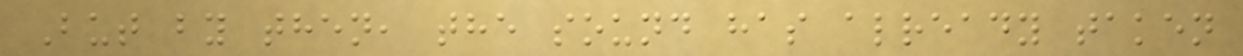But by then, the sound has already taken
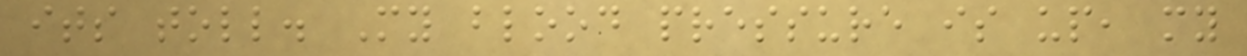its toll. My blood pressure is up, my
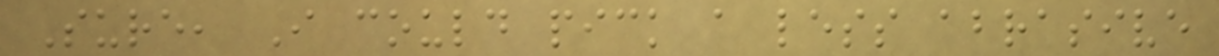Sure, I could pick a less abrasive
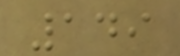149
